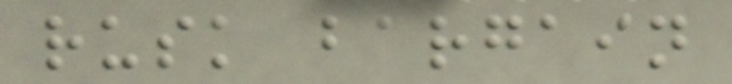rusk bargain
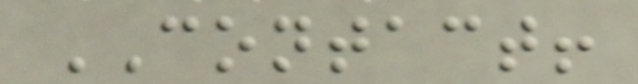CONTACT!
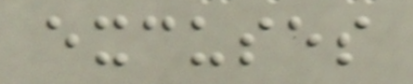excuses
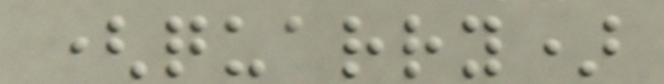(quarry)
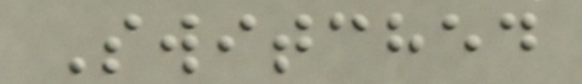Switched
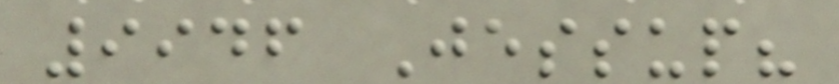9946 Jessup?
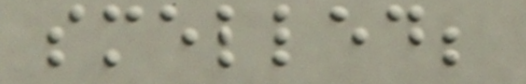smelled;
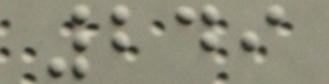249
